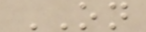ON
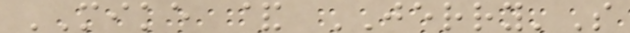MIKE & JERRY'S
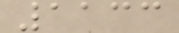1133
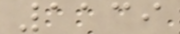1139
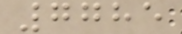7785
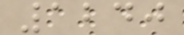1240
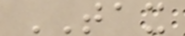TAX
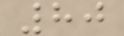80
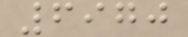6970
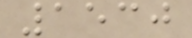1530
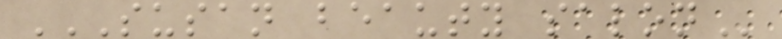SUSAN BEAUTY SALON
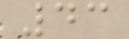43
